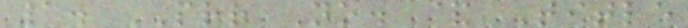1. PRR No. & Title
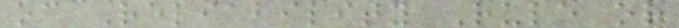of Reliability Rule or
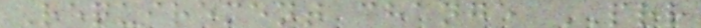Requirement change PRR
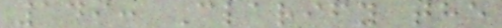149: Clarify the
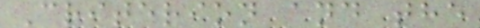Criterion and the
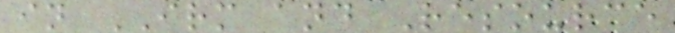in IRM and Resource
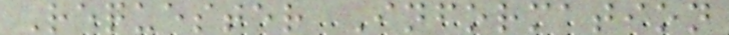Requester Information
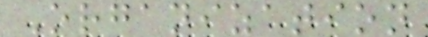Organization
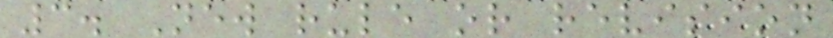3. New rule or revision
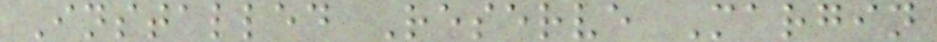Installed Reserve Margin
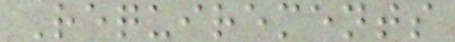Requirements
